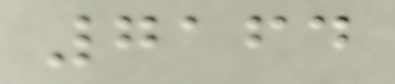7164
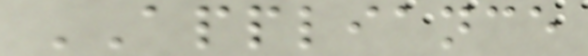APPLIANCE
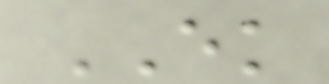EK
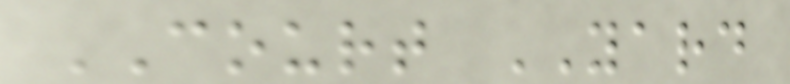COURT YARD
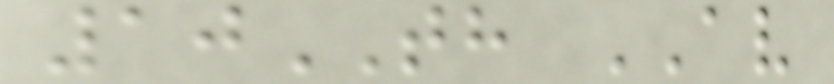10TH AV
